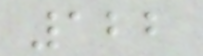122
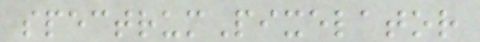spectrumPixelator
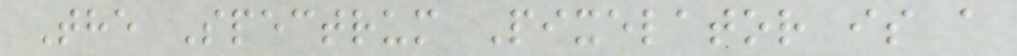The Spectrum Pixelator is a
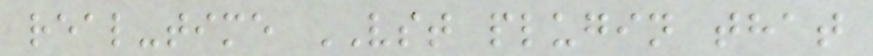real-time VST plugin that
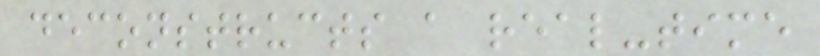deconstructs a real-time
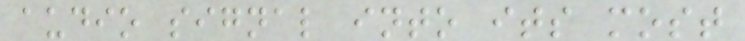audio signal into its most
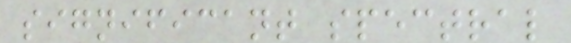significant spectral
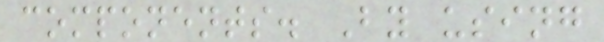components. By using
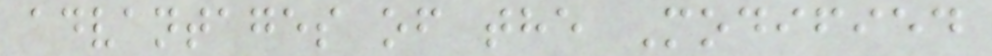advantages of the Modified
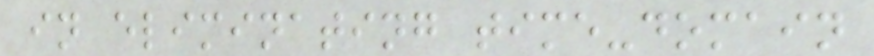in eliminating time-domain
